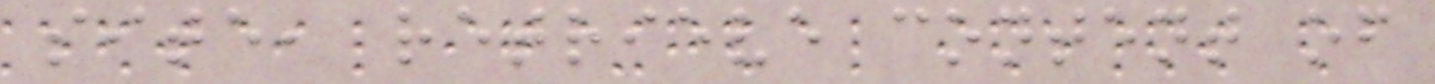site, retrieve content of
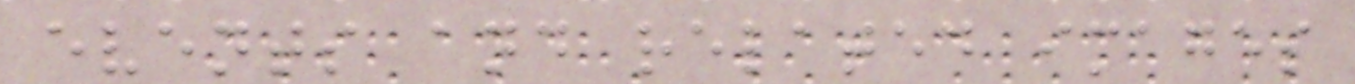events and related images
